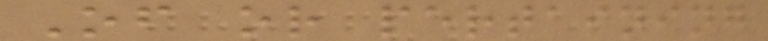Of or pertaining
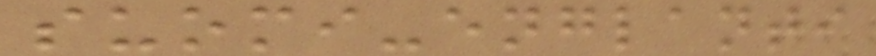suomi-englanti
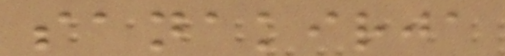sanakirja
